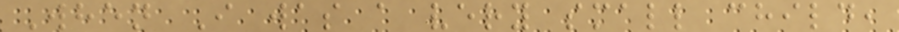When I was a very small child,
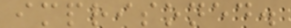imprisoned.
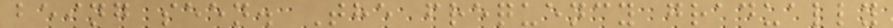being seen. The frequency gradually
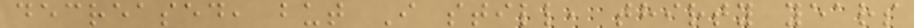decreased, but I still, thirty years
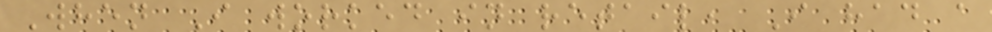When I worked in retail, I had a
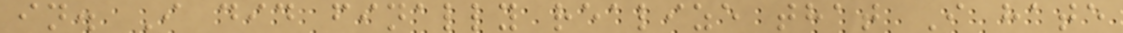in. I did finally realize that I hate
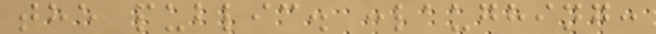the public. :laughing:
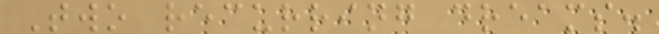Two recurring dreams.
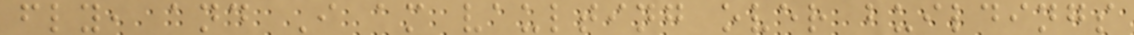fly, and I am vaulting over buildings
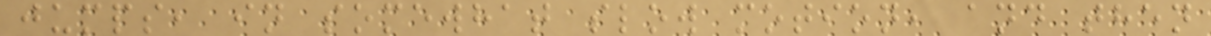jumps, in somewhat slow motion, and then
